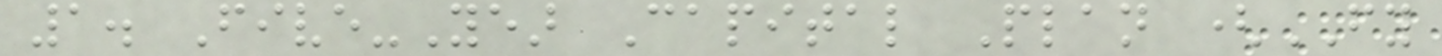1. Five-Year Capital Plan (FY
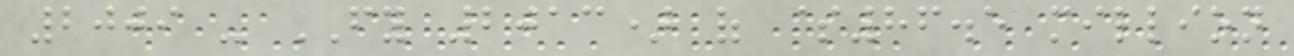2009 - FY 2013) of $86.5 million
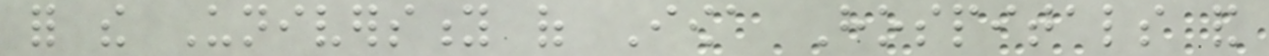for the University of Iowa Hospitals and
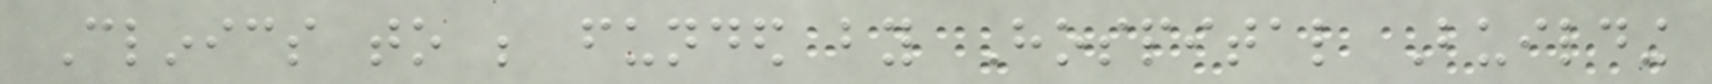Clinics to be funded by Hospital Building
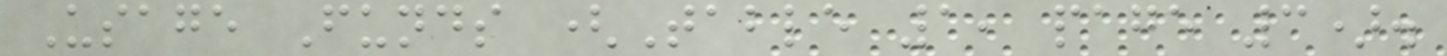Usage Funds (Table 1, page 3).
